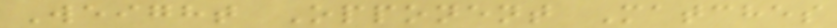Weight Opponent Matches
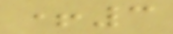+3
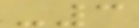-3
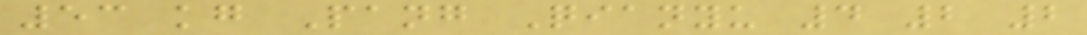53 kg Pang Qianyu 4 2 2
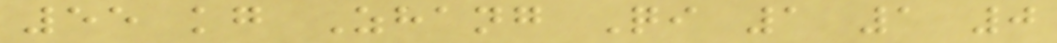55 kg Zhang Qi 1 1 0
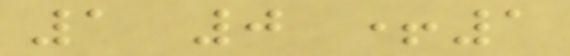1 0 +1
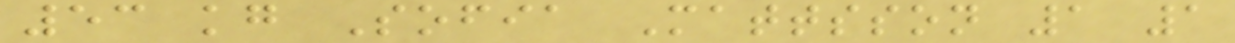53 kg Sofia Mattsson 1 1
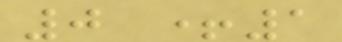0 +1
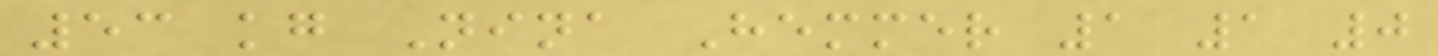53 kg Nina Hemmer 1 1 0
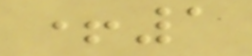+1
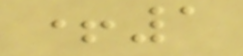+1
